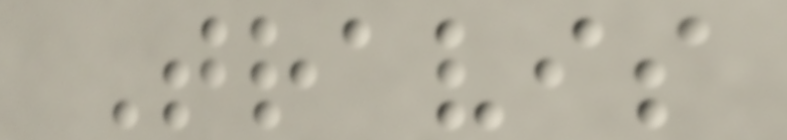Travis
